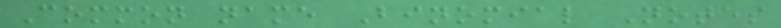Common name Binomial Notes
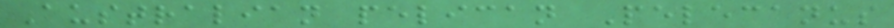Australian pelican Pelecanus
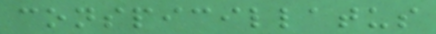conspicillatus
